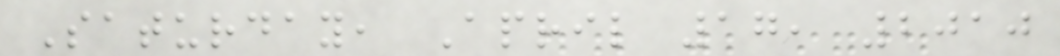Saturday, April 17, 2010
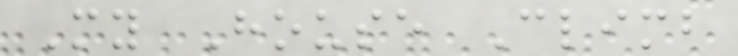My House Climb
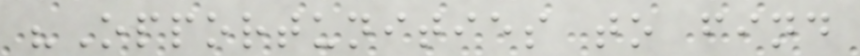"Opportunities to find
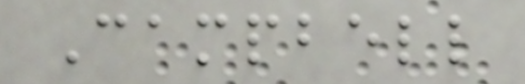Campbell
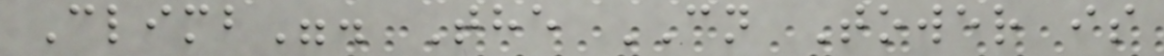Climb". The CN Tower is
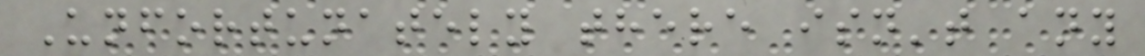Unfortunately there isn't any
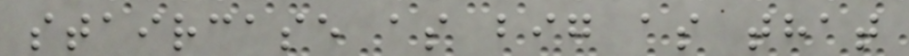staircase as big as that
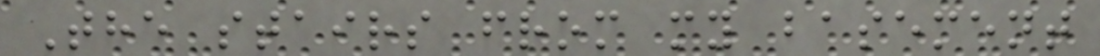The stairs from my basement
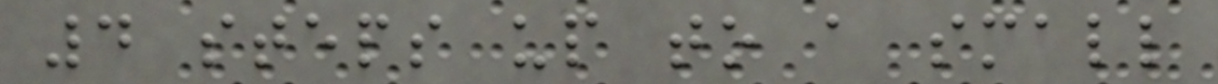4 steps up to a small
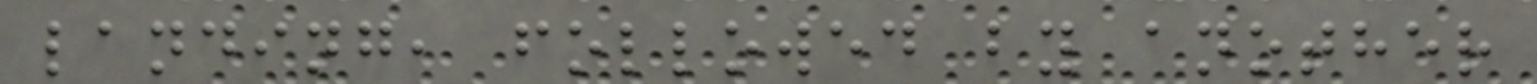landing, followed by another
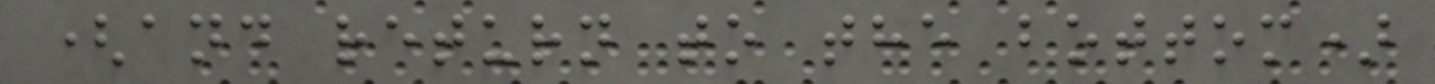(and return to the bottom)
